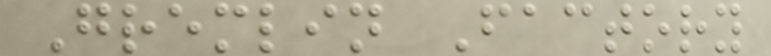Gremlin Factory
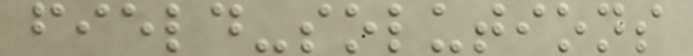field-solutions
